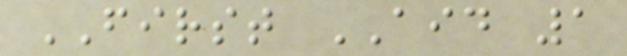FIRST AID 1
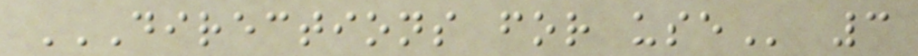DIRECTIONS FOR USE 3
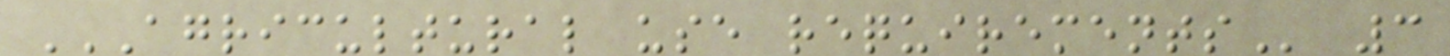AGRICULTURAL USE REQUIREMENTS 3
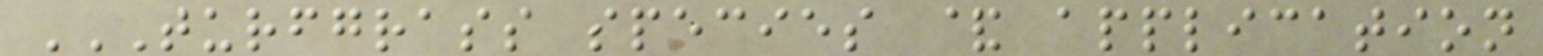TURFGRASS SPECIES & APPLICATION
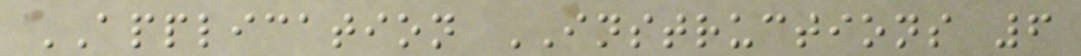APPLICATION INSTRUCTIONS 6
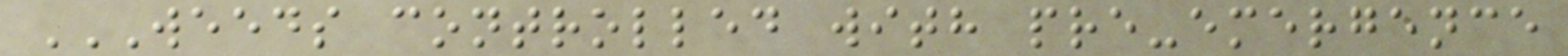WEEDS CONTROLLED WITH PRE-EMERGENCE
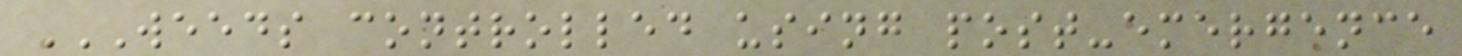WEEDS CONTROLLED USING POST-EMERGENCE
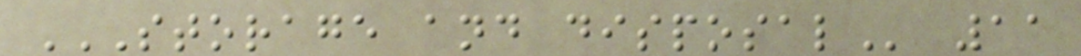STORAGE AND DISPOSAL 11
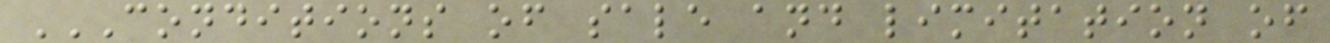CONDITIONS OF SALE AND LIMITATION OF
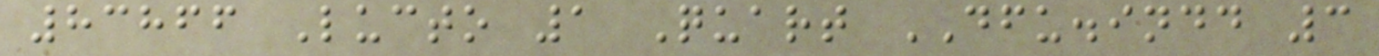83866 Lucto 1 Quart DFU.indd 3
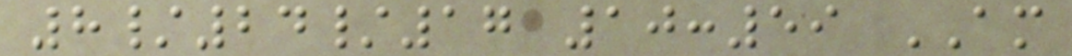8/24/17 10:59 AM
